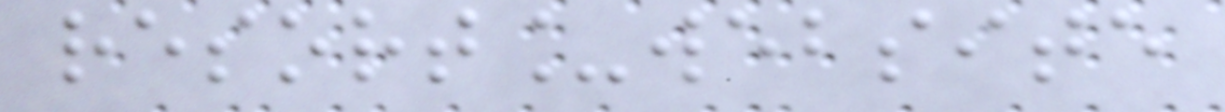resort_website
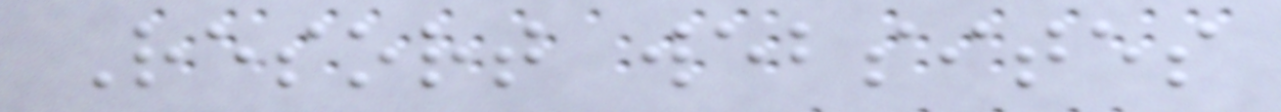Resort websites
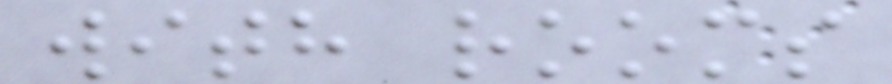with rooms
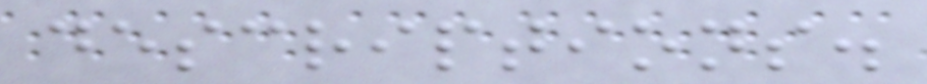descriptions.
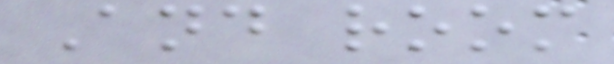And room
